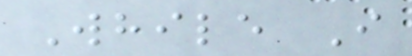While I
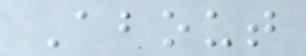About
